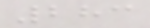283
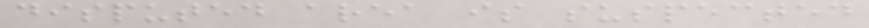disputed area is suspected
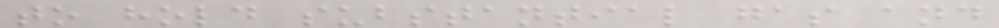to hold substantial gas and
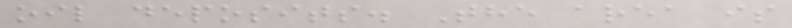oil deposits. The area is
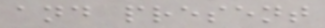and present
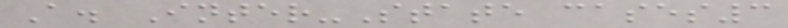A. Inter-State cases3
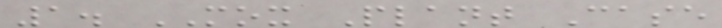1. MOX Plant Case
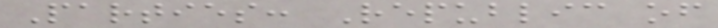Parties: Republic of
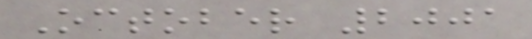October 2001
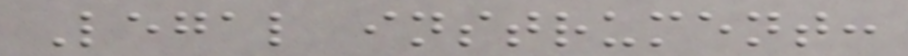Legal instrument:
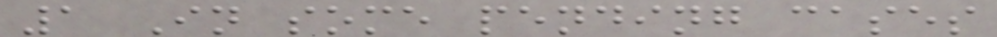1 In some pending cases
